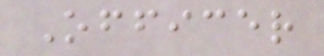Officer
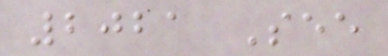2021 See
